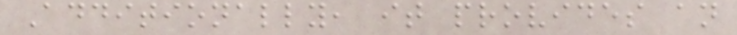Additionally, it provides an
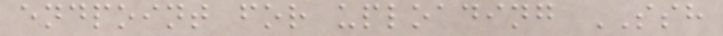endpoint for uploading SSH
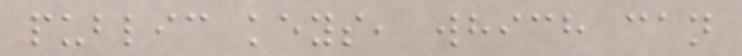public keys, which can
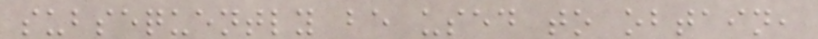subsequently be used to obtain,
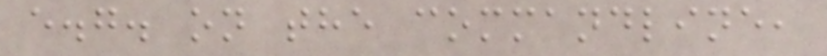e.g. on the commandline,
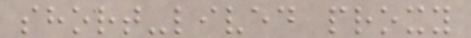short-lived proxy
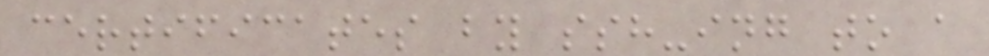certificates by ssh-ing to a
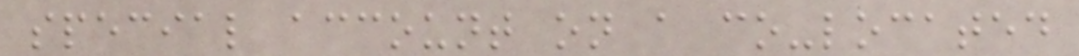special account on a co-located
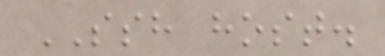SSH host.
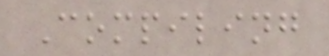Compiling
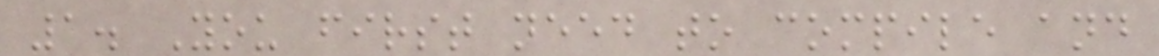1. You first need to compile and
